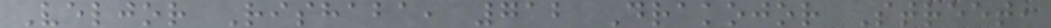Veljor Rishaba, 712 Drakojor Street,
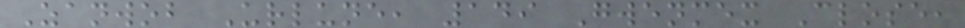Zanwob Urlune, 149 Gwenmex Close,
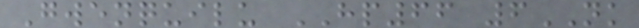Gwenquilu HP66 6NK
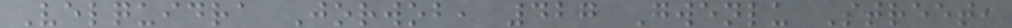Velquidra Jorwob, 427 Gwenlu Street,
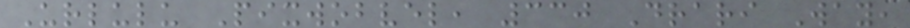Urlulu Pixwobvel, 330 Drari Way,
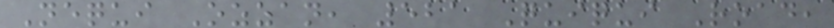Nequi Ozzan, 521 Quiqui Road,
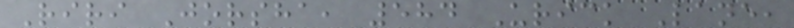Riri Jorsha, 584 Urick Lane,
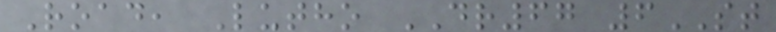Road, Lutho DR67 6ST
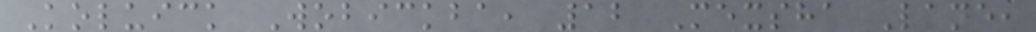Koluick Wobickba, 12 Mexsha Lane,
